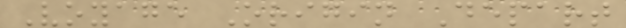Voyage Origin Depart
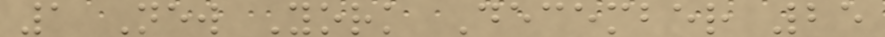1 New York December 25
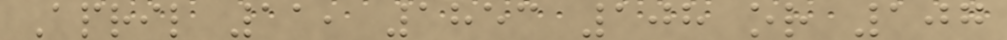April 11, 1853 108 or 107
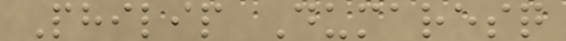Philip Dumaresq
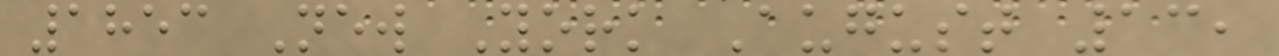1853 New York August 13,
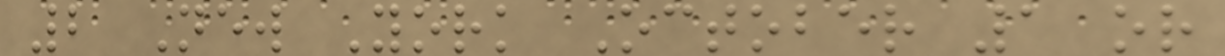2 New York October 1 or
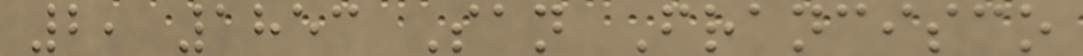2, 1853 San Francisco
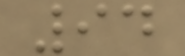94
